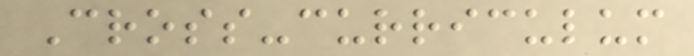Cross-curriculum
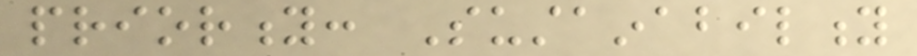priority: Sustainability
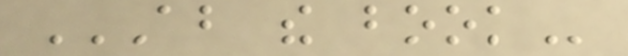ABOUT THE BOOK
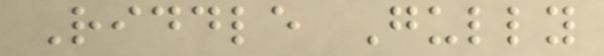Riddle Gully
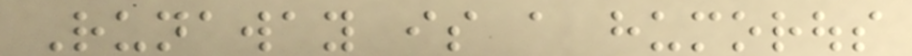Runaway is a humorous
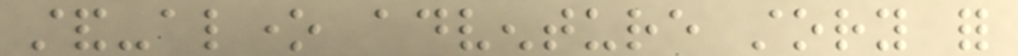stand-alone adventure story for
